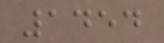1454
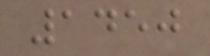1450
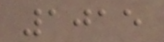1015
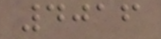4016
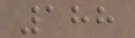188
